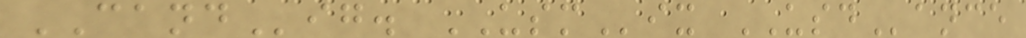CANDig. USMix USDance
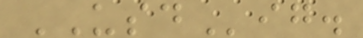USDig.
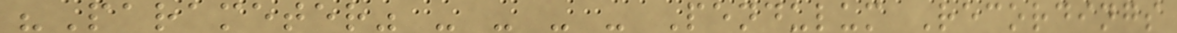"Parameter" - - - - Pendulum Recordings
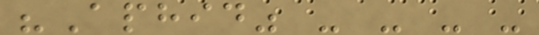"Aphid" - - - -
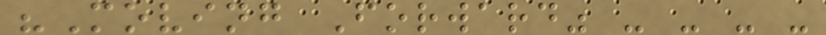"Moving Forward" - - - -
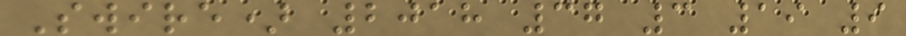Swire) 2018 37 3 19 9
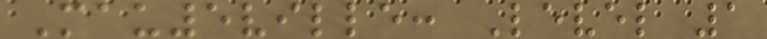Mau5ville: Level 1
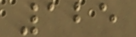125
